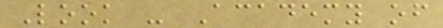Look - Academy of
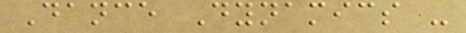Dance Dynamics -
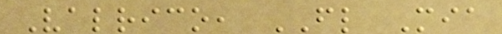Valrico, FL Mia
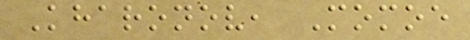Kharonov, Momoe
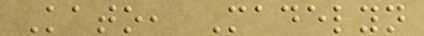Kato, Madelyn
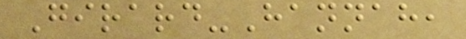Girard-Hannah,
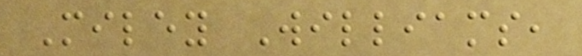Miley Williams,
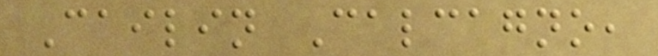Cailin Calcagno,
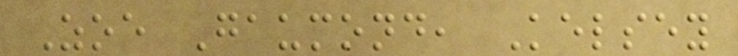Zoe Gaumond, Kelsey
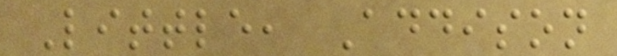Little, Addison
